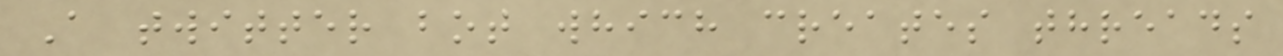A twitter bot which creates threads
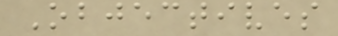Objectives
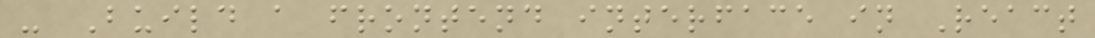- Build a frontend interface in React
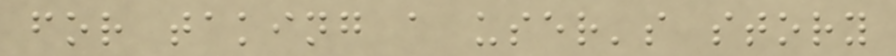for taking a user's story
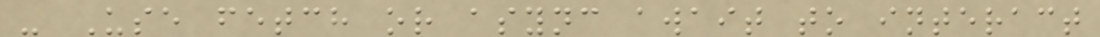- Use fetch or async await to interact
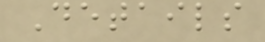Details
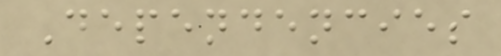Dependencies
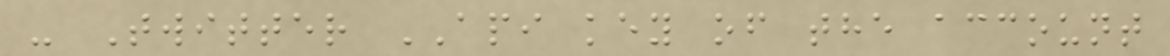- Twitter API key of the account
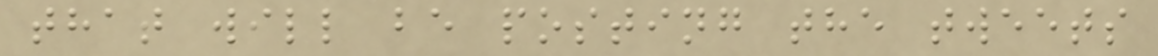that will be posting the tweets
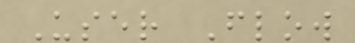User Flow
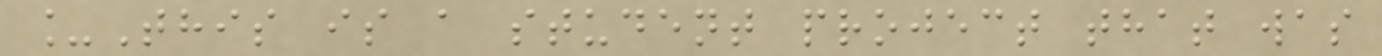_This is a student project that was
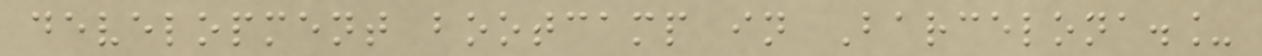development bootcamp in Barcelona._
